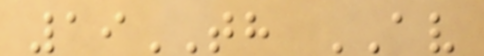19TH AV
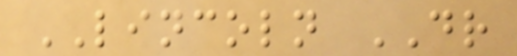LINCOLN DR
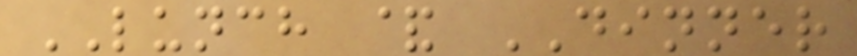LUNCH & DINNER
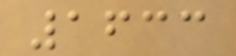1633
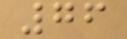76
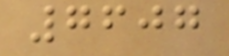7607
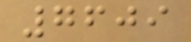7609
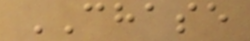CHASE
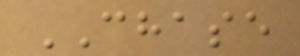CHASE
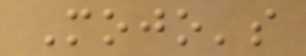Mojo's
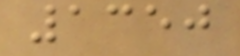1350
